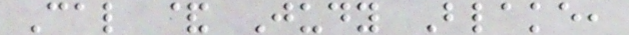Cal & Judy Blake,
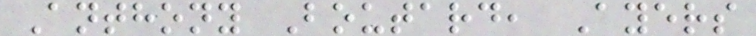Anthony Boutard, Ayers
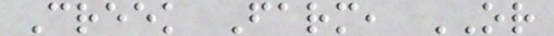Creek Farm, OR
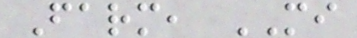Farm, MI
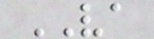VA
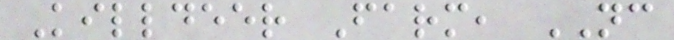Killdeer Farm, NC
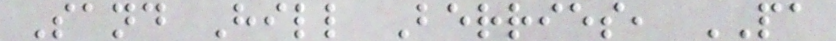Sand Hill Berries, PA
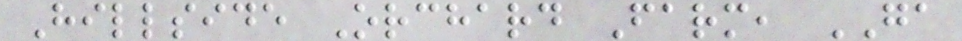Hillside Orchard Farm, GA
